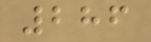286
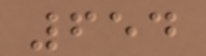654
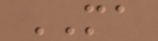MA
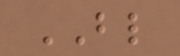BL
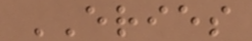ERIES
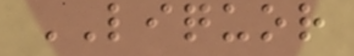LIQUOR
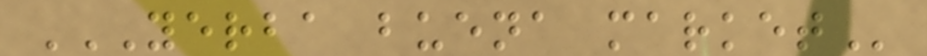YERBA BUENA MARKET
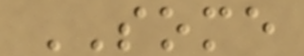SOME
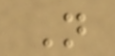N
